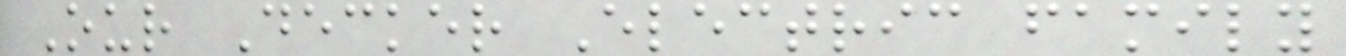Our Decker Electric family
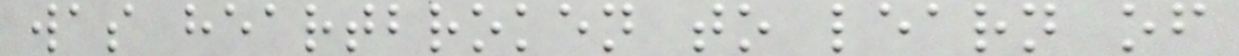was heartbroken to learn of
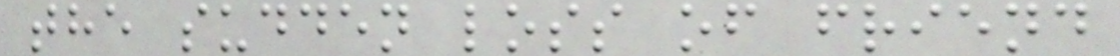the sudden loss of friend
